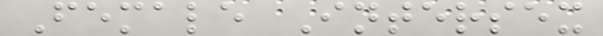Female Intersex
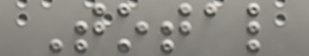Total
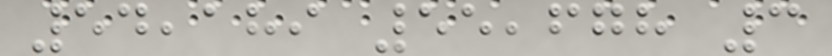54,189 55,678 3
